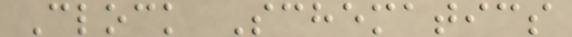Clock Schematics
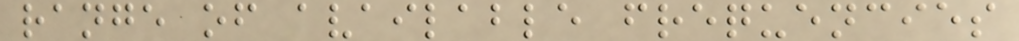range of available frequencies
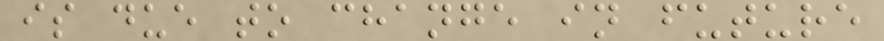is due to change in future
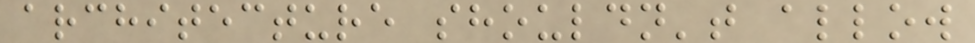architecture shouldn't allow
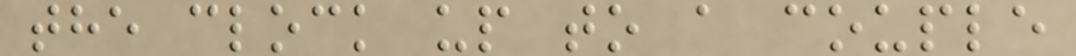the clock up to a couple
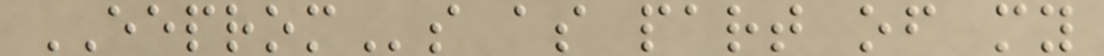EEPROMs as part of my
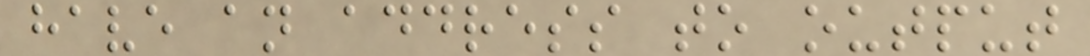have an address to output
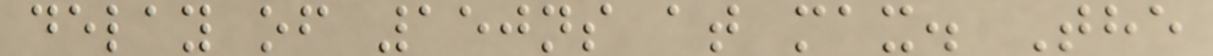delay of 150ns at max. The
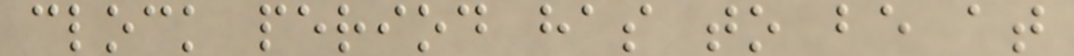clock period has to be at
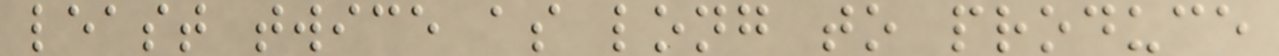least twice as long to produce
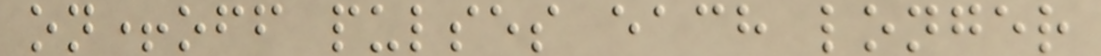on+off pulses each longer
